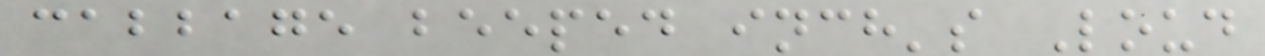cabbage beeped inch's Loud
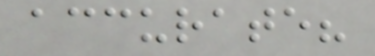accurate?
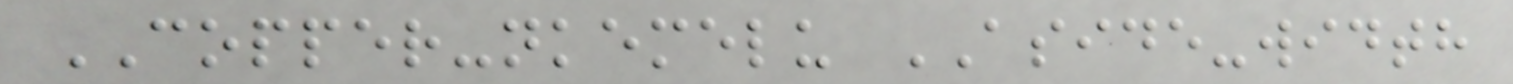COPPER-nkemelu ASIDE-width
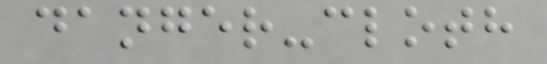danger-cloth
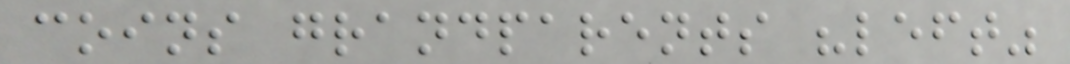coins grandparents "left"
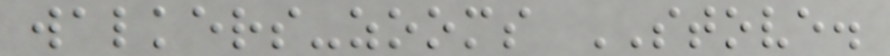walkers-zooms STOVE.
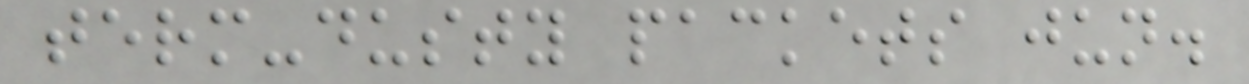term-dusty packets jun.
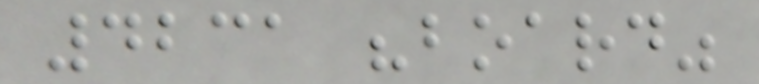4231 "board"
